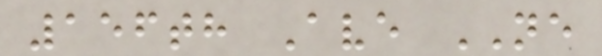156th Ave NE
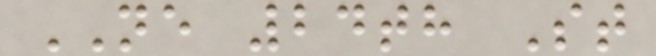NE 24th St
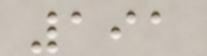191
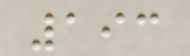193
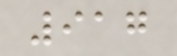917
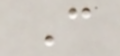C
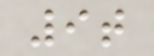9t
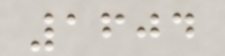1604
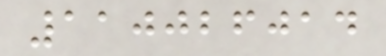110026014
